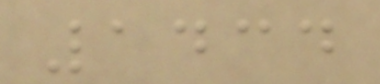1434
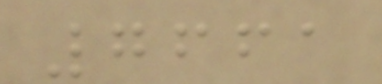7661
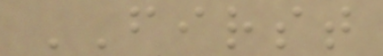FIRST
